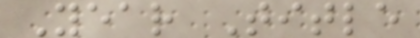Year Title
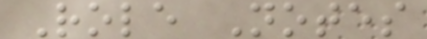Role Notes
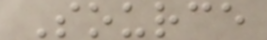Source
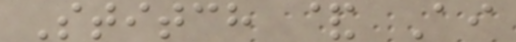Stitch & Ai
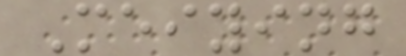Meiying
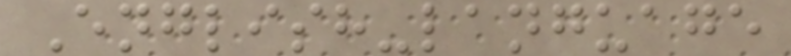English-language
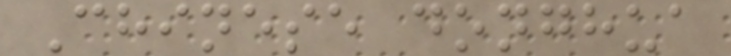Chinese donghua
